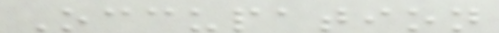Occupation
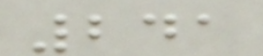241
